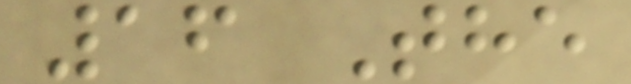16 The
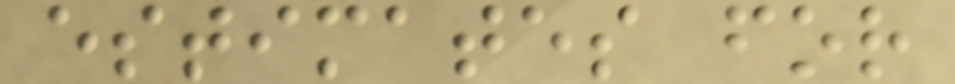estimates for
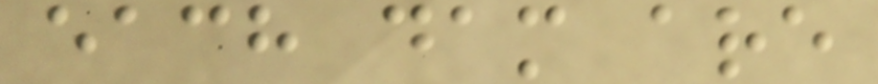each dam are
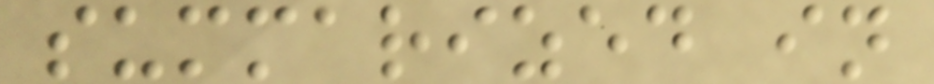summarized in
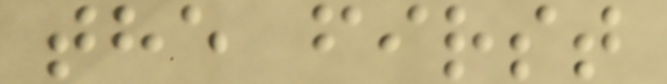the first
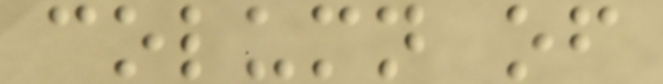column of
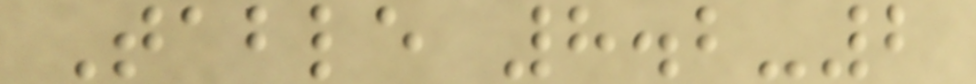Table 8.2-2
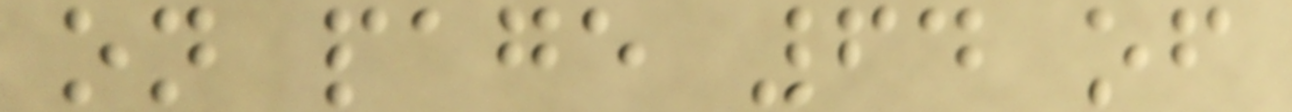on page 64 of
